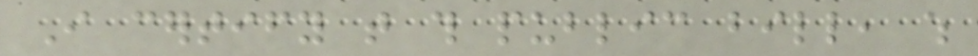I certify that this public bill, which
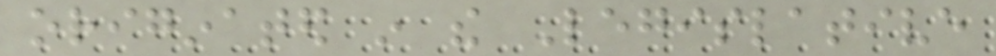originated in the Legislative
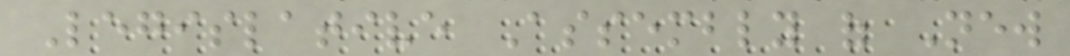Legislative Assembly of New
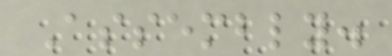Assembly.
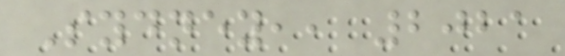Sydney,, 2021
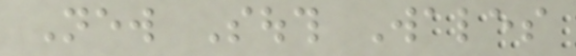New South Wales
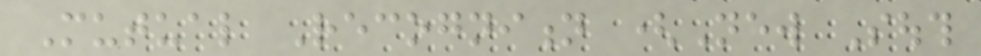Mutual Recognition (New South
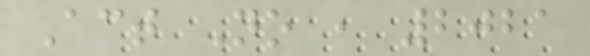Act No , 2021
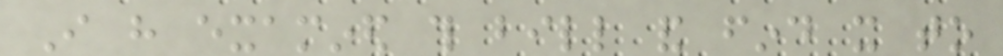I have examined this bill and find it to
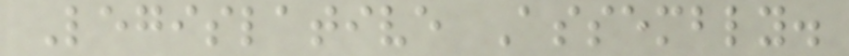Legislative Assembly.
